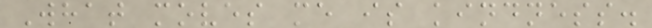What moves me is kindness.
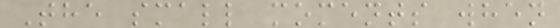The small moments when
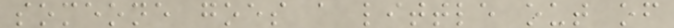someone goes a little out of
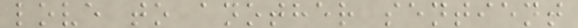love to another sentient
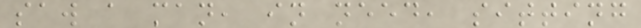saw a man, in need, sitting
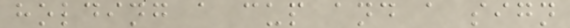holding a cup and a sign
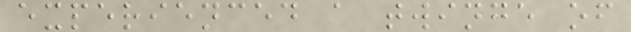experienced a twinge of
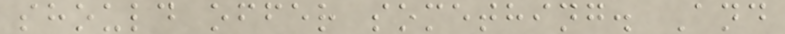should offer something. And
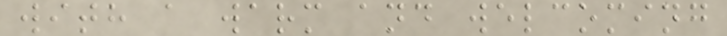with a warm and welcoming
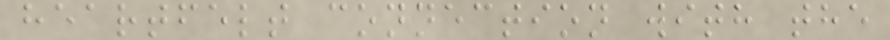heartfelt connection with the
